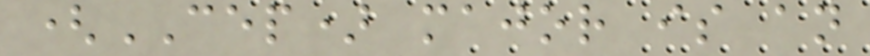(CEP) major is an
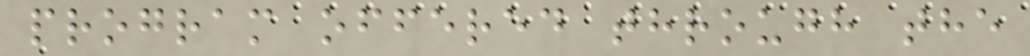program offered through the
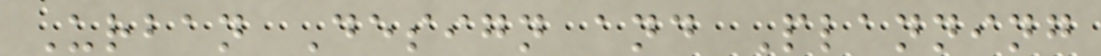Urban Design and Planning
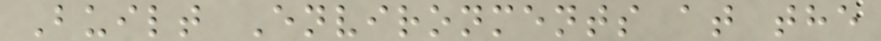Built Environments at the
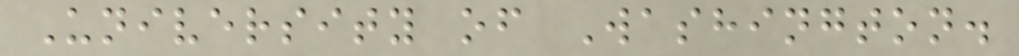University of Washington.
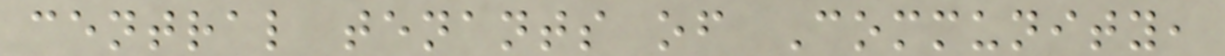central tenants of Community,
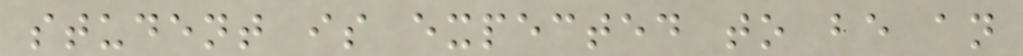student is expected to be an
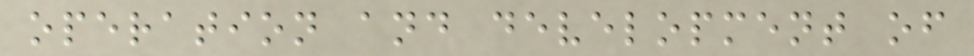operation and development of
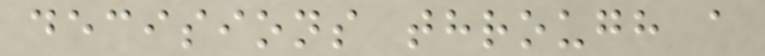decisions through a
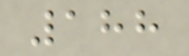188
